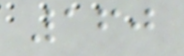160
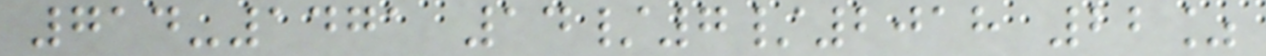714-1471 14/7/2018 22%
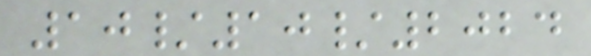10/10/2024
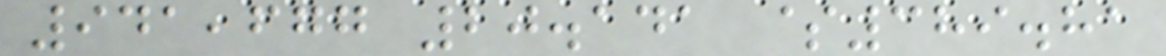941,677 20.141 $389.81
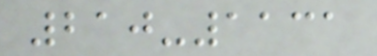210-1131
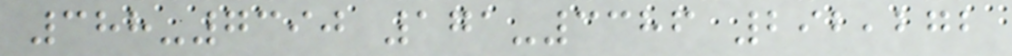388-7390 171-3386 292,272
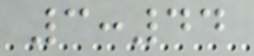3:44
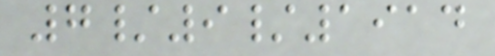7/9/1914
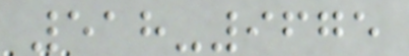518-9675
